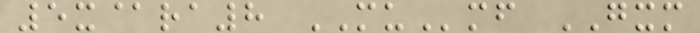5x@ra8 MUmf GXM
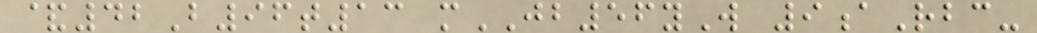&42B96t13 mJB56yW 9aRbc-
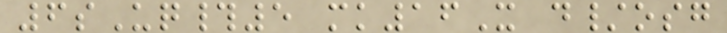6sUq#5 mk16X d/osg
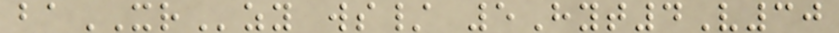baXRzy ws/ 5Hyt4V30
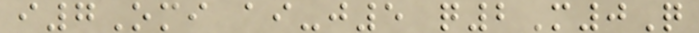i7Omi ai-j5 q2M0Q
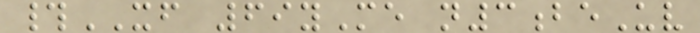#XF 69yMe n3beUv
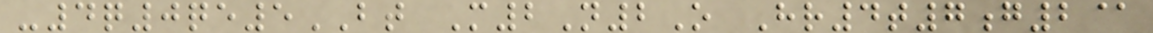-4q0qe5BT M2N2O Hr4t7g2@
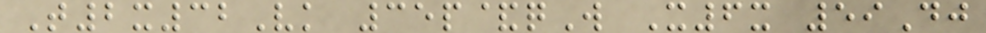T2x32Vk 35p&qW X6x 59Dj
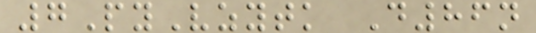7PyVzytk D86n
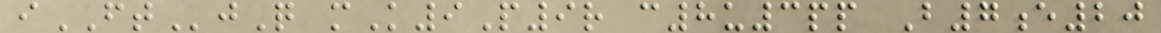iFTjQ mK9P9r c8u3pp B7e20
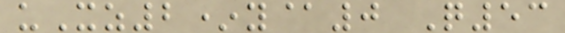uXz2*y@0 Q53
